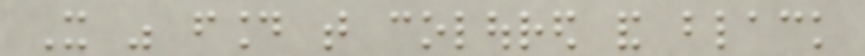It was found that coloured and black
